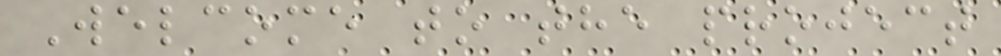Welcome to the project
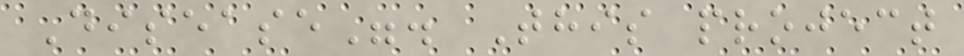Disease". This project
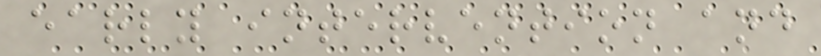early intervention and
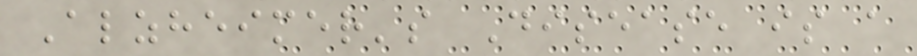Alzheimer's Disease is a
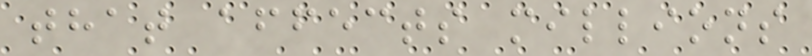that affects millions
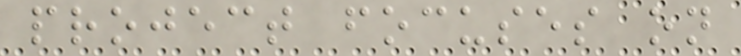project focuses on
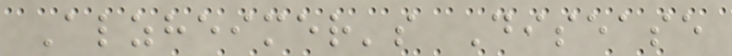Alzheimer's Disease
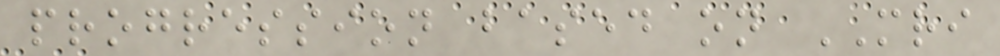progression based on MRI
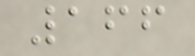166
